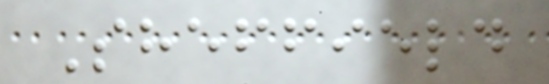Sheffield
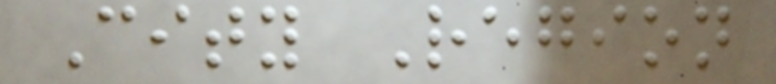City Region
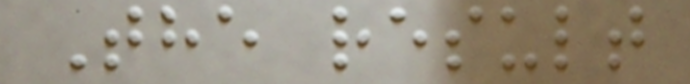The result
